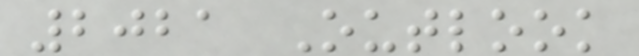2021 Outlook
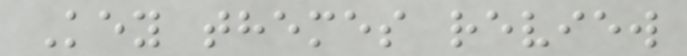Key themes review
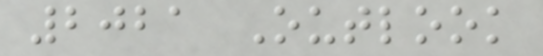2021 Outlook
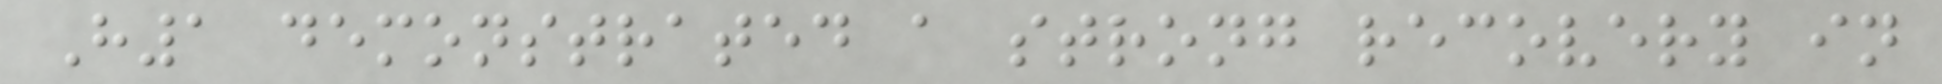H1 demonstrated a strong recovery in
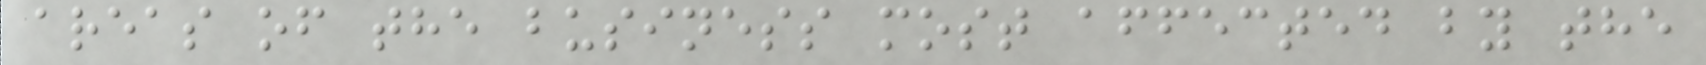areas of the business most affected by the
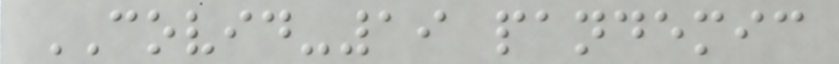COVID-19 pandemic
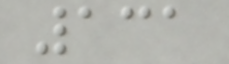131
